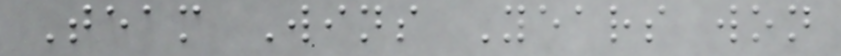Team Wins Years won
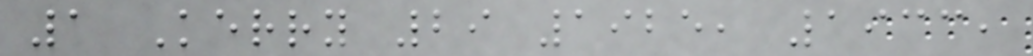1 Kerry 29 1925, 1933,
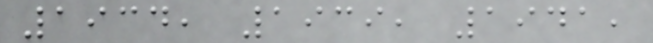1934, 1939, 1941,
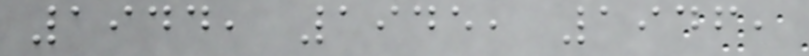1944, 1945, 1946,
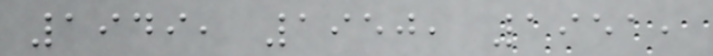1949, 1950, 1951,
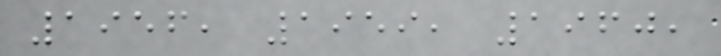1956, 1959, 1960,
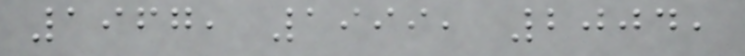1967, 1999, 2004,
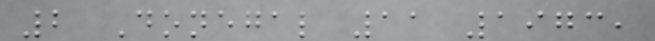2 Donegal 11 1973,
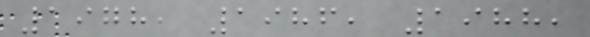1978, 1986, 1988,
